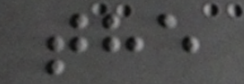the
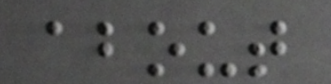about
